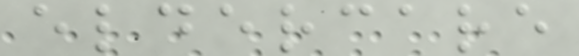eldercare
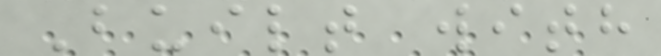Built with
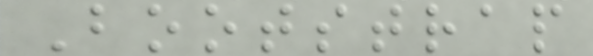Bootstrap
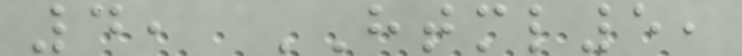4, HTML5,
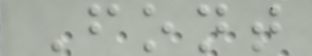Font
